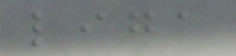liga
